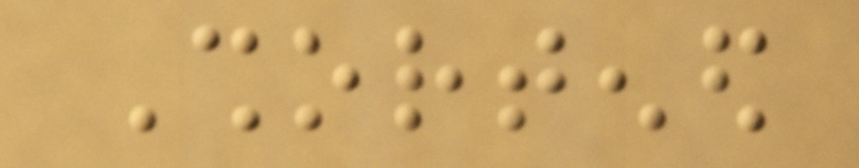Shortened
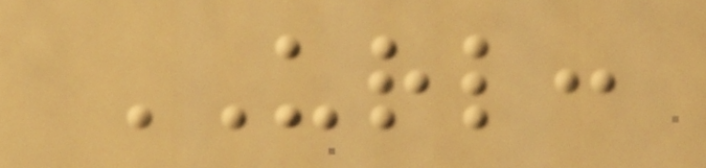URL:
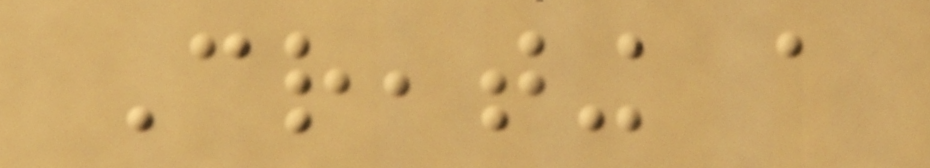Creating a
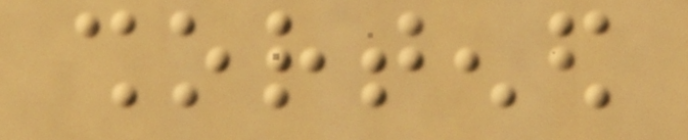shortened
